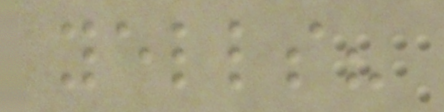yells?
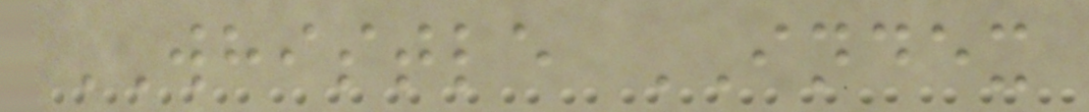WHISTLE INDEX
